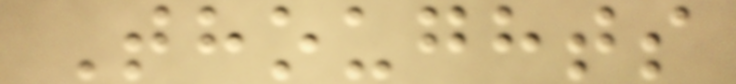Thoughts
